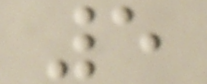5
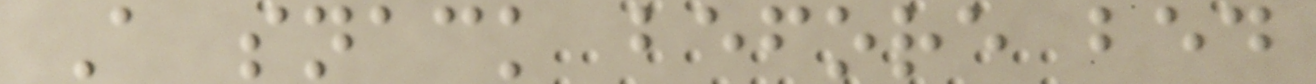A snack before bed
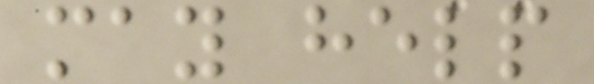may help
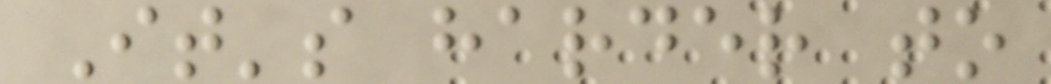It's harder to
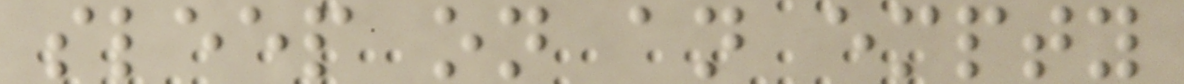sleep on an empty
